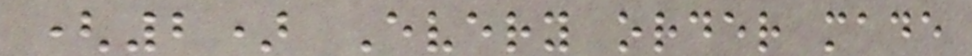(2) Every order made
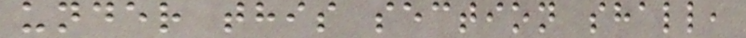under this section shall,
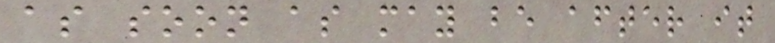as soon as may be after it
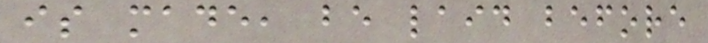is made, be laid before
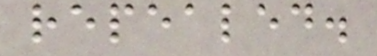repealed.
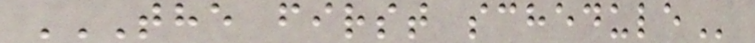THE FIRST SCHEDULE
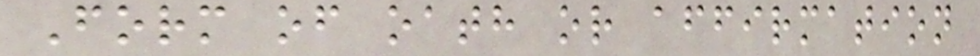Form of oath or affirmation
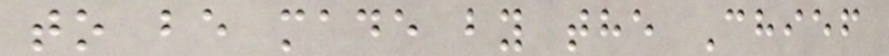to be made by the Chief
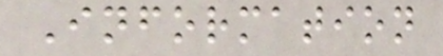Information
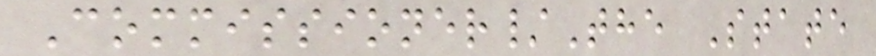Commissioner/The State
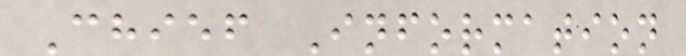Chief Information
